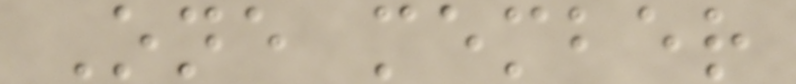One member
